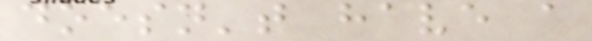doesn't have a
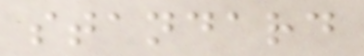standard
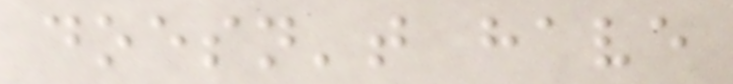doesn't have
